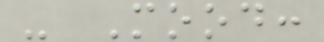- Mood:
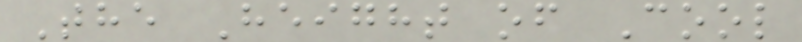The Height of Cool
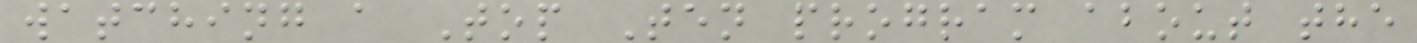watching a Top Ten program about the
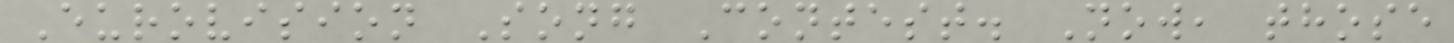Eurovision Song Contest. Now, those
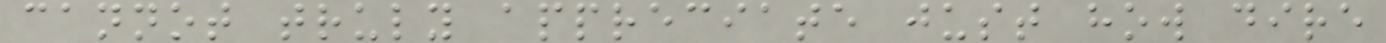cannot truly appreciate just how dire
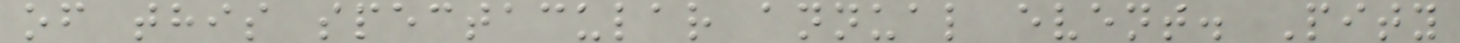of this spectacular annual event. Pity
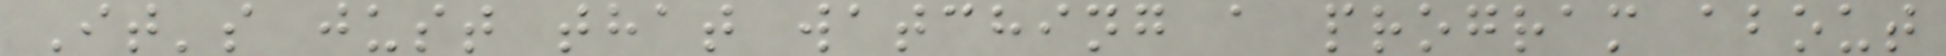It's just that watching a program about
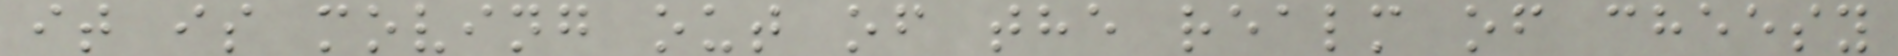it is moving out of the realm of cheesy
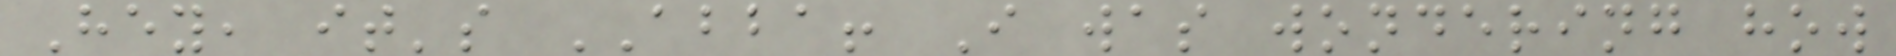Hey, it's ABBA! I was wondering how
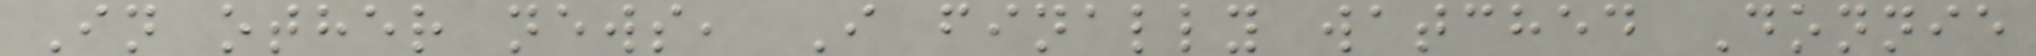In other news, I finally watched Donnie
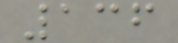136
